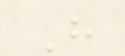H
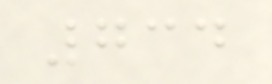734
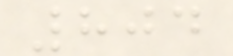804
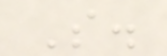S.
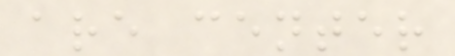are center
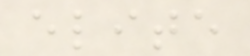elite
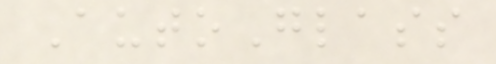AutoGlass
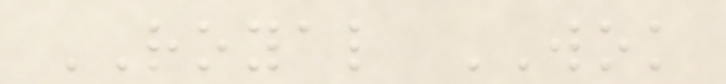ROYAL WOK
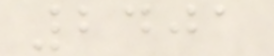2401
